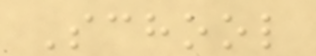School
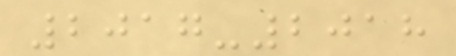2017-2018
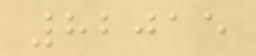82015
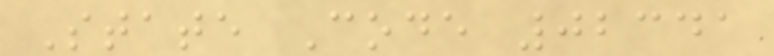State Code 02341
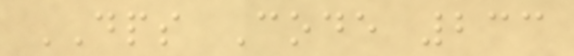DPS Code 233
